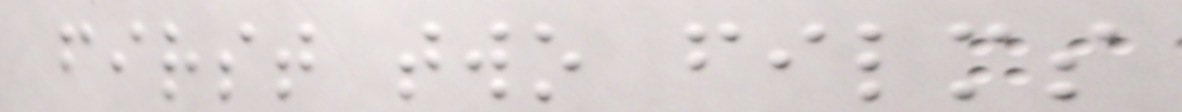first two films
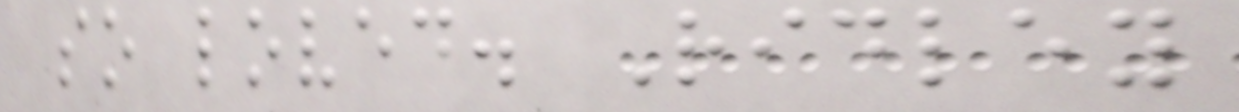so loved. Ridley
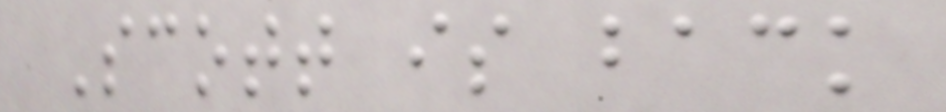Scott is back
